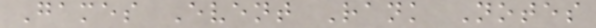Games Event Rank Notes
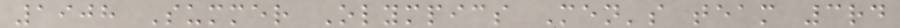1908 Summer Olympics Men's team 3rd
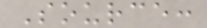Source:
